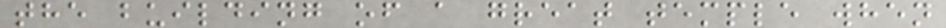the building of a great temple when
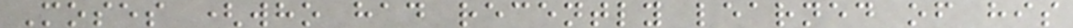Moses (who had recently learned of his
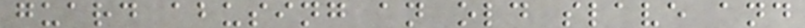guard abusing an old slave and
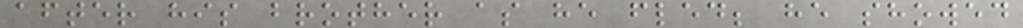after his brother as he fled; he showed
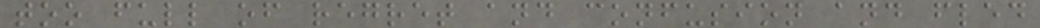too full of regret and confusion and fled
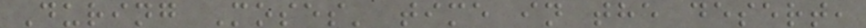During Moses' time in the desert,
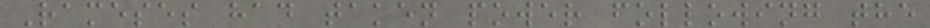Rameses had taken power following the
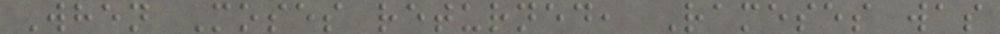When Moses returned, Rameses was
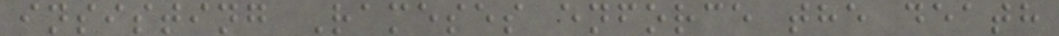insisting Rameses enforce the death
